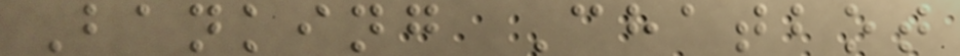Banking Chatbot
